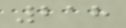218
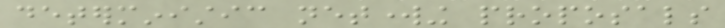deterministic networking proposals
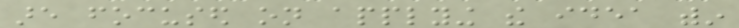are focused on applying the idea within
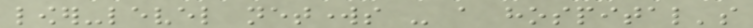lower-level networks - a hospital's
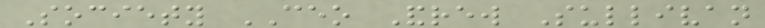Society CEO Andrew Sullivan
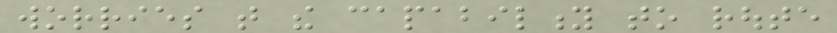worries that the capability to route
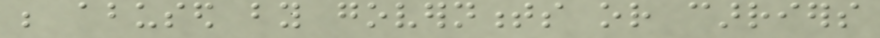be abused by governments or carriers
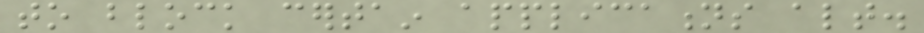to block certain applications altogether.
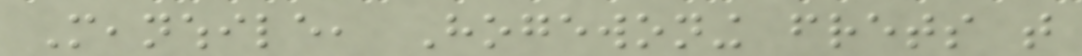Meanwhile, Hogewoning frets that
